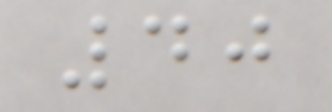40
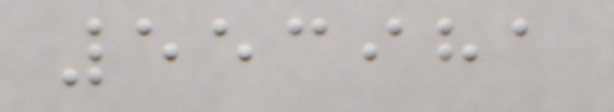553981
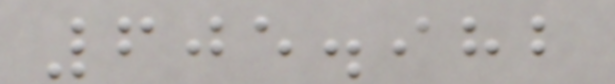605.982
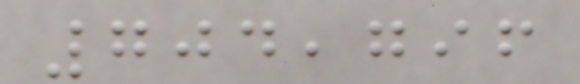704,796
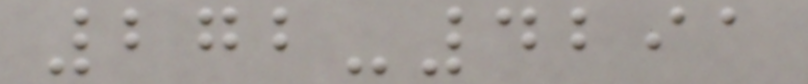272-4291
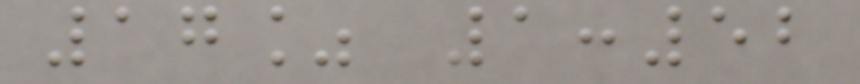17% 1:52
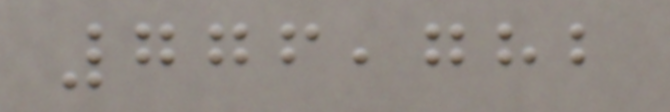776,782
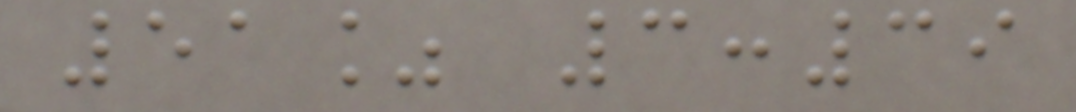51% 3:39
